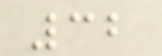32
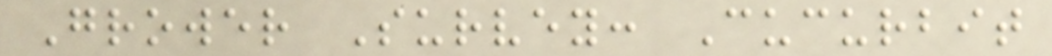Grower Survey: Cucurbit
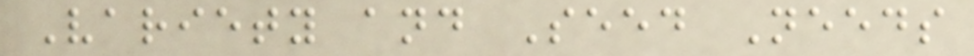Variety and Seed Needs
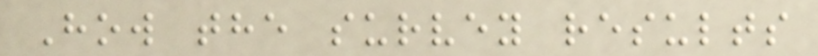How the survey results
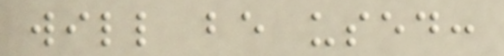will be used:
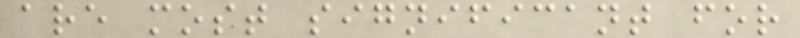are most significant for
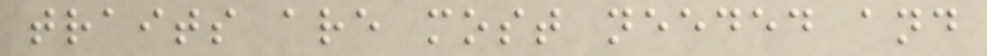traits are most needed and
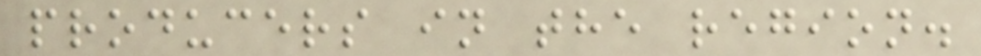producers in the region.
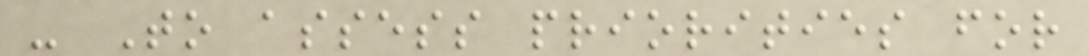- To assess priorities for
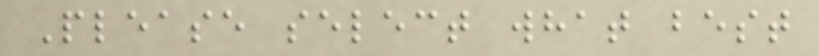Please select what best
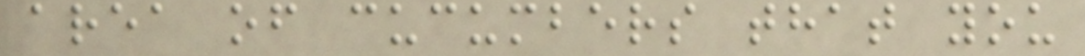area of cucumbers that you
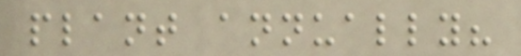plant annually?
